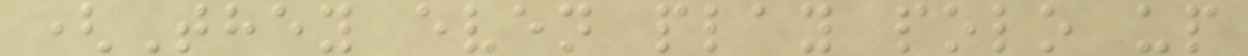(They even play polo up
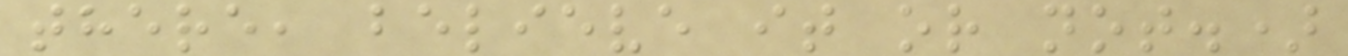there, believe it or not.)
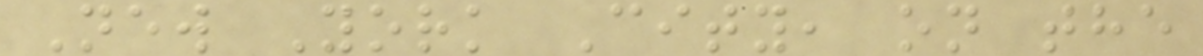New York City, on the
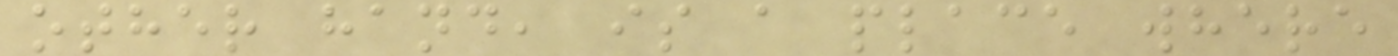other hand, is a place where
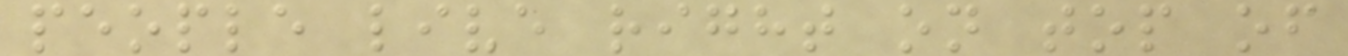people live right on top of
